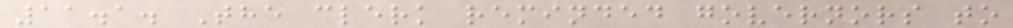11.1. The clerk reminded governors to
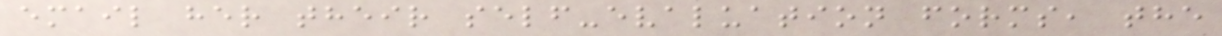email her their self-evaluation forms, the
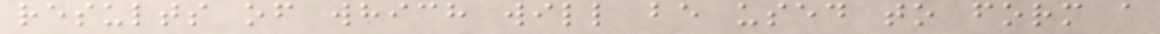results of which will be used to form a
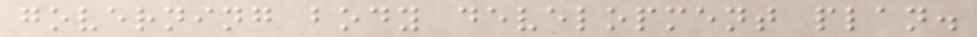governing body development plan.
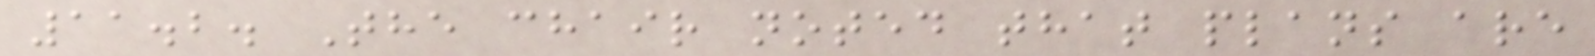11.2. The chair noted that plans are
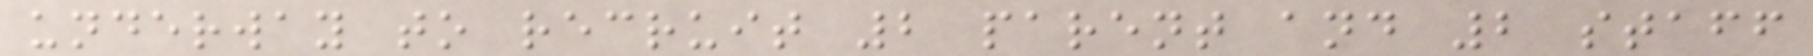underway to recruit 2 parent and 2 staff
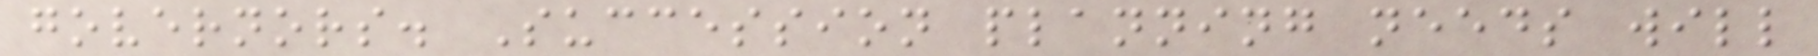governors. Succession planning needs will
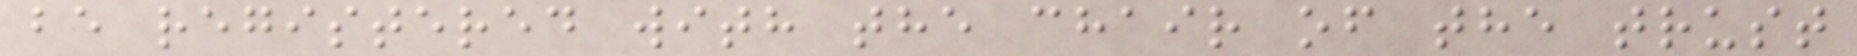be registered with the chair of the trust
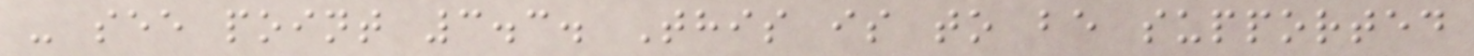- see point 3.3. This is to be supported
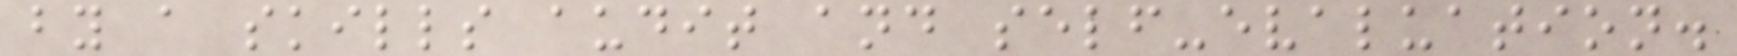by a skills audit and self-evaluation.
